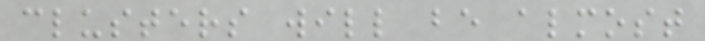clusters will be almost
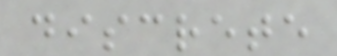discrete
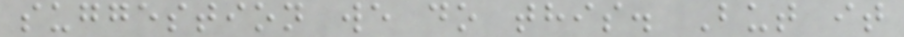suggestion we do this. But it
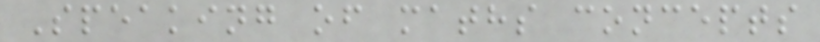Speaking of maths concepts
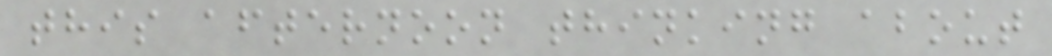this afternoon thinking about
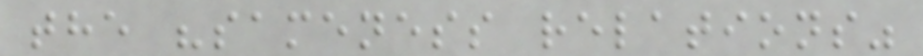the "sameness relations"
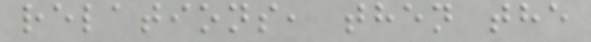relations, then the
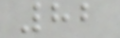82
